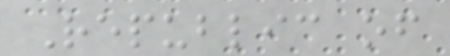Republic of
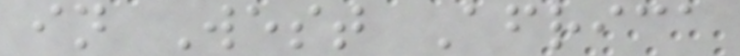in West Africa
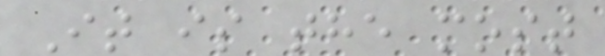It is the most
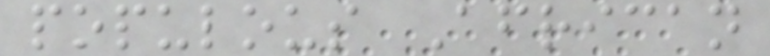populous African
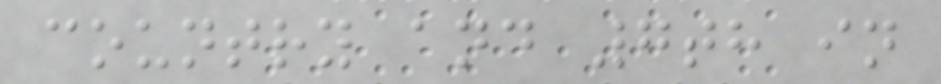country and 7th in
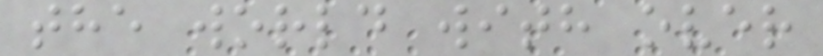the world with over
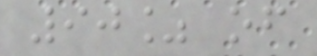90% of
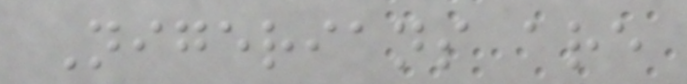Nigerians are
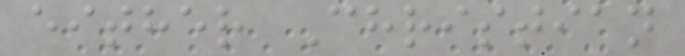either Christian
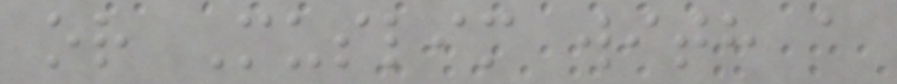or Muslim with a
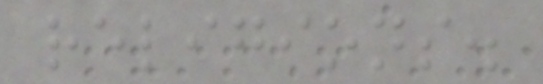religions.
